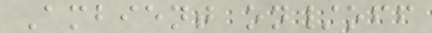Ambient on/off
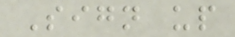Sign up
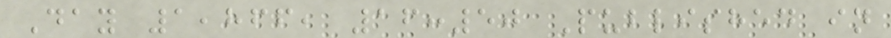Day 1,866, 16:50 Published in
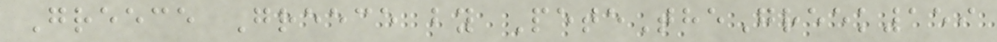Greece Greece by PeteTheGreek159
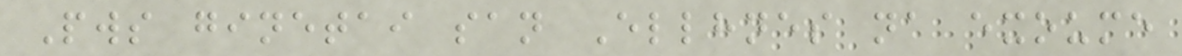Pws ginetai san Ellhnes na exoume
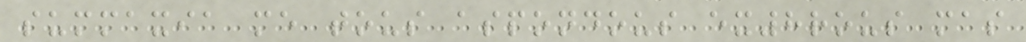summaxia me tous aspondous ex8rous mas
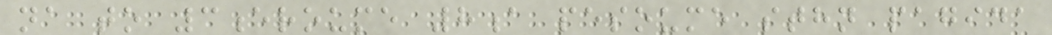na to 3eroume 8a pesoume sthn pagida
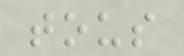tous
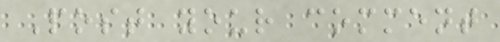Post your comment
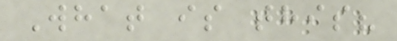What is this?
